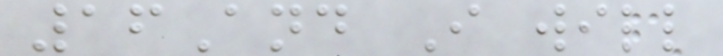16And I will
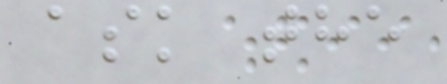ask the
